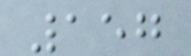157
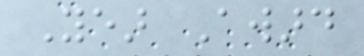Year Award
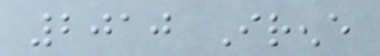2010 Irene
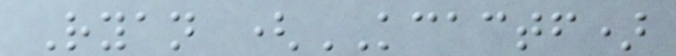Ryan (KCACTF)
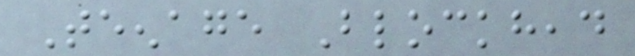Teenage Blockhead
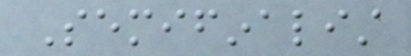Semifinalist
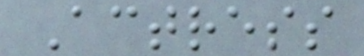Actress
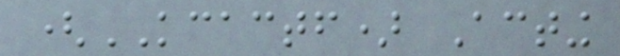(KCACTF) Acting
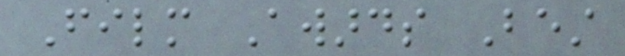Film Awards Best
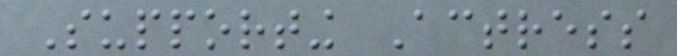Supporting Actress
